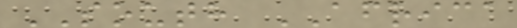SOUTH AFRICA
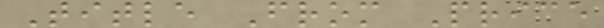Title From Price
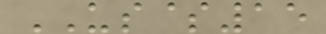US$15
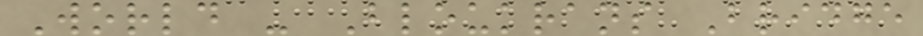World - Bloukrans Bridge
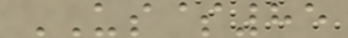US$85
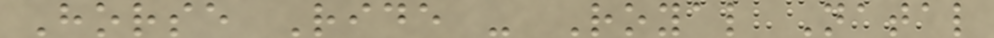Horse Ride - Royal Natal
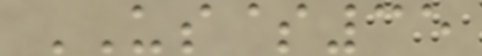US$35
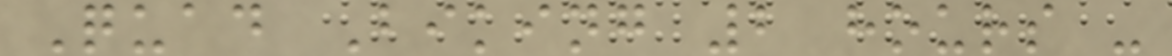Quad Biking 2 hours -
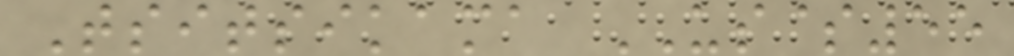Tsitsikama US$55
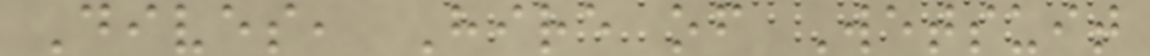Dives, Hire of Wetsuit
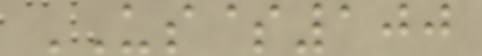US$100
